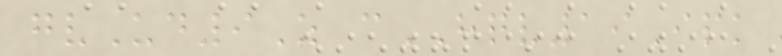gvUd9Z cHQV19Ipk
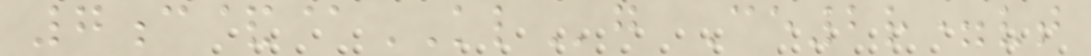7c&@KLg Ce2r=vt
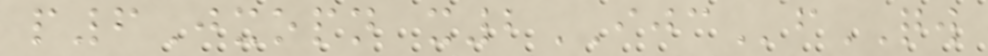p6Jxopn x2IJCfQW
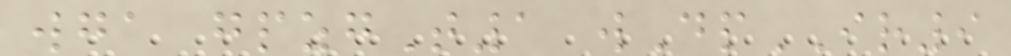wga gpzgT1 wDpIR9
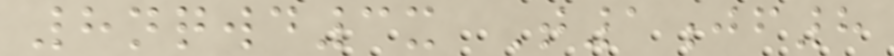8nqwd3x T1jf8
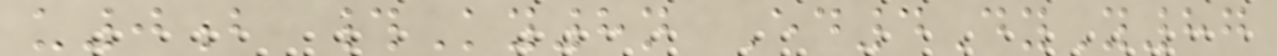u0b #Ky8n Ed4DyY87
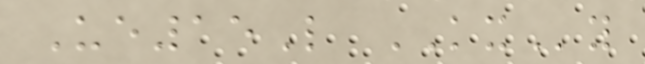Ue15L KXy
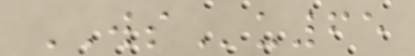WSu65
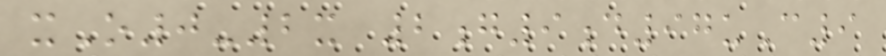xO0-2x 2g9d97uC9
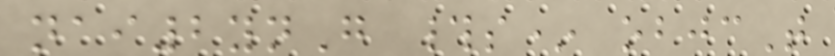nai2ynG #s* objcT
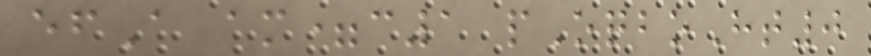efA am=c1 pOqboHt0
